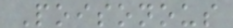Poisonous
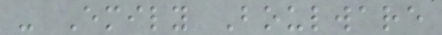- Emily Boulware
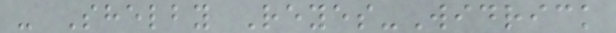- Shelby Reyes-Widrick
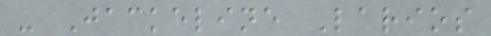- Jackeline Larios
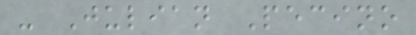- Julian Pecino
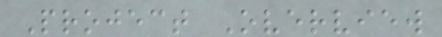Project Overview
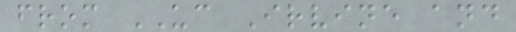from UC Irvine and
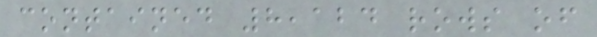contained 8,124 rows of
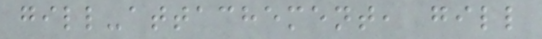gill-attachement, gill
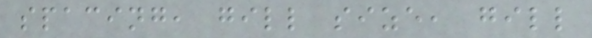spacing, gill size, gill
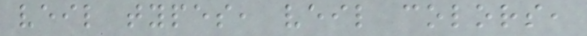veil types, veil colors,
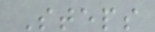Steps
